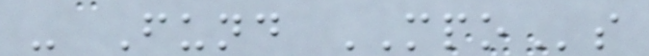- Fund MPOs
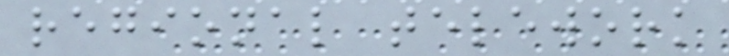regional telework
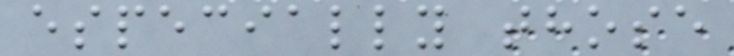especially those
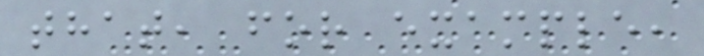that, for example,
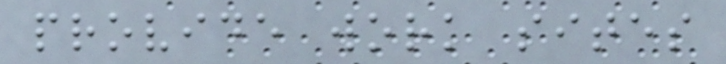provide work sites
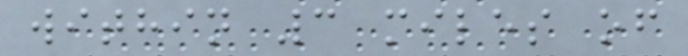within 3 miles of
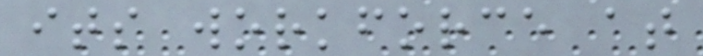its workforce at
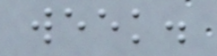week.
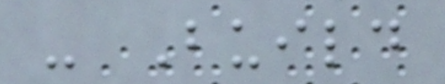- Build
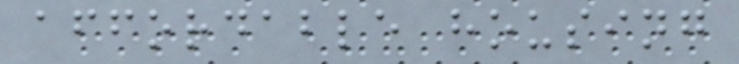affordable housing
